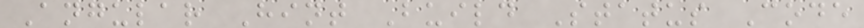Angular Hint Build Status Code
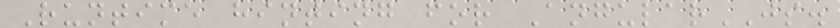Runtime hinting for AngularJS.
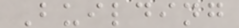Building
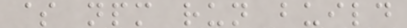$ npm run build
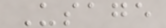Usage
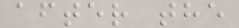after the
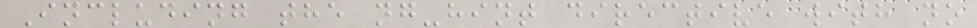Including the ng-hint directive with no
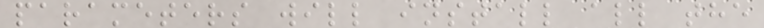parameters will install all the
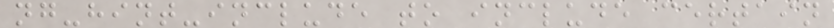ng-hint-include to include certain
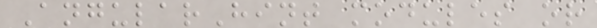AngularHint modules or
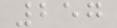257
